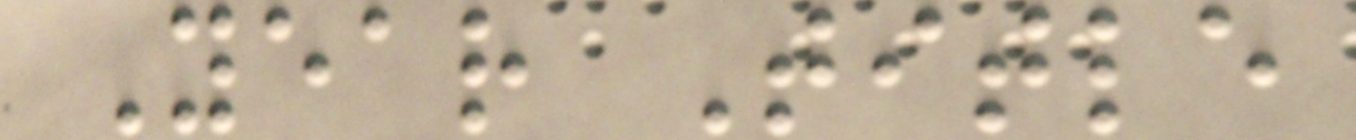Year Title
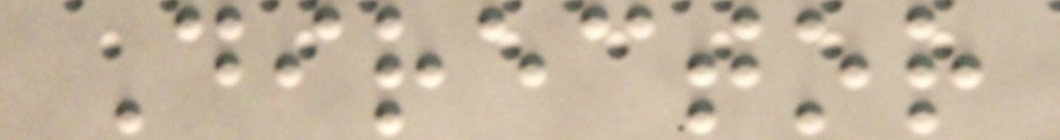Director
